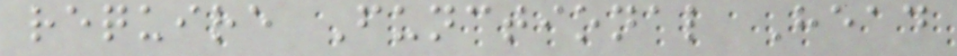require Functional Head
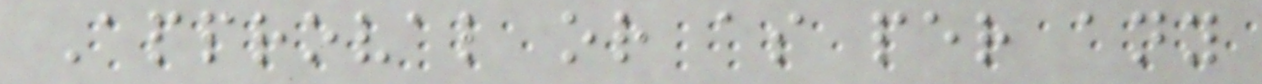Approval or as per any
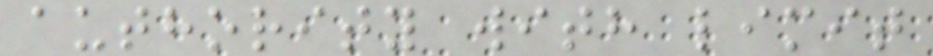authority with limit
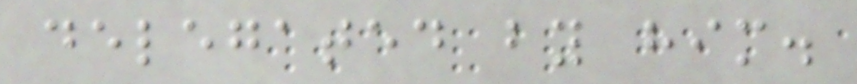delegated by him.
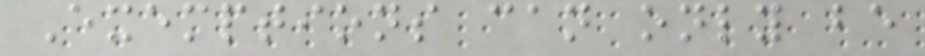Exemptions can only be
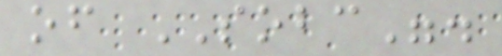of SOBC".
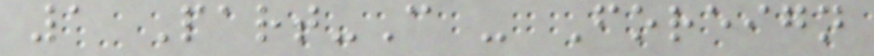1 Part-C - Foreign
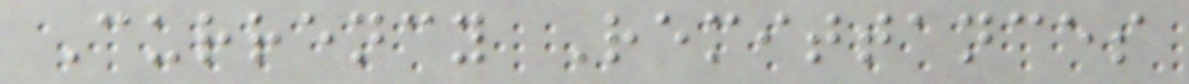Currency Remittances
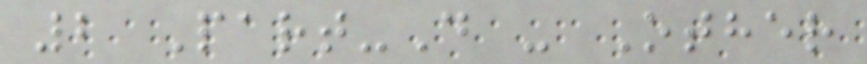2 Part-D - Other
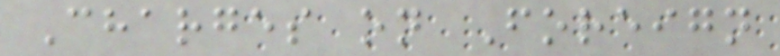Charges on Foreign
